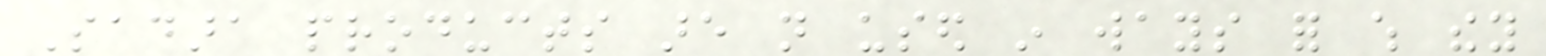Sadara products are not used in ways for which they
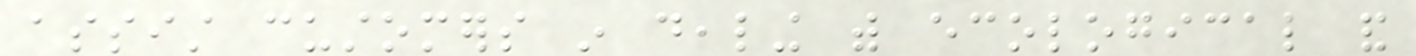assist customers in dealing with ecological and
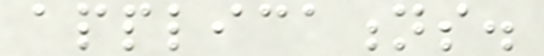applications.
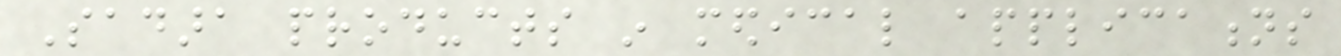Sadara products in medical applications
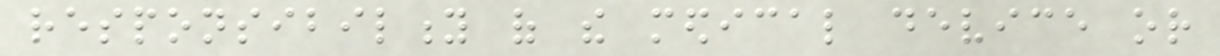responsibility of the medical device or
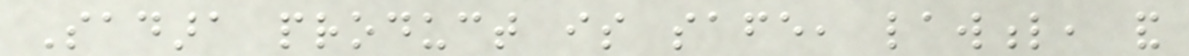Sadara product is safe, lawful, and
